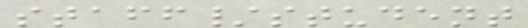staff/student
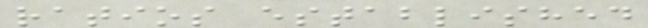ratios established
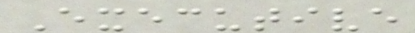Executive
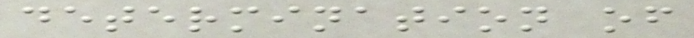determination of
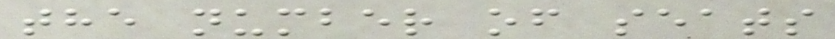the number of seats
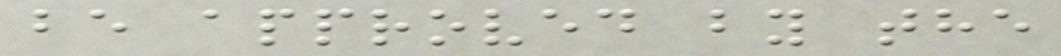be approved by the
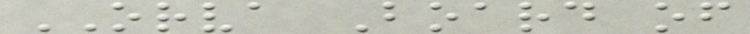ORVA Board of
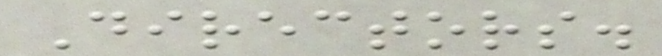Directors.
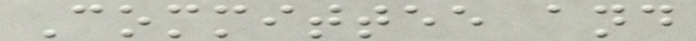Committee and
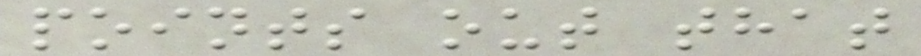points out that
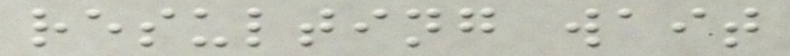resulting wait
